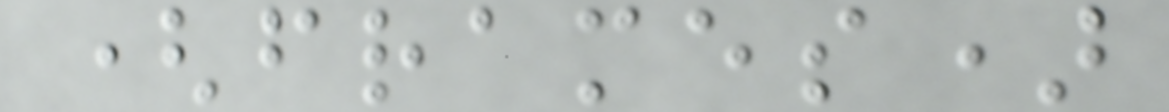(frames)
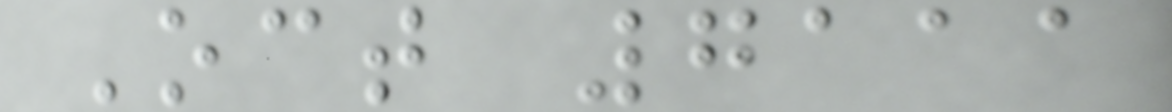Oct 7111
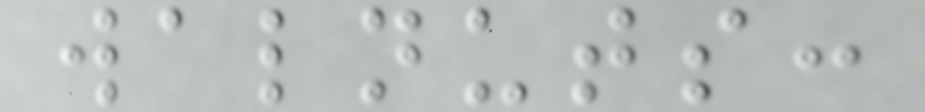walnuts:
